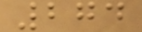274
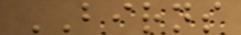BIRNS
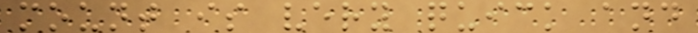mount is very quick and
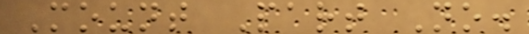Mount Part No.
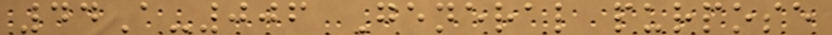44A-006 General purpose
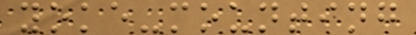yoke-mounting
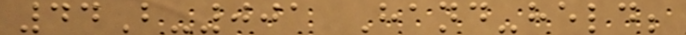44B-001 Hand-held;
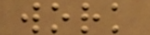work
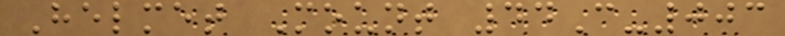Helmet Mount 44C-003
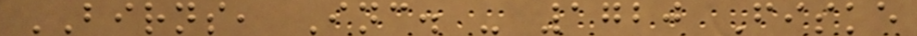BIRNS, Inc. - 1720 Fiske
